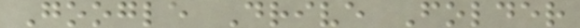Google Drive Folder
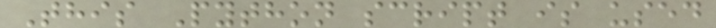This Python script is used
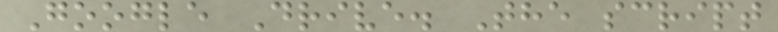Google Drive. The script
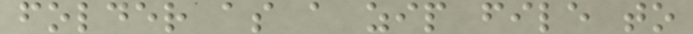folder as a zip file to
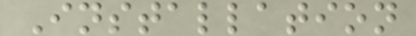Installation
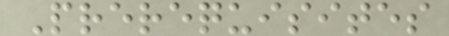Prerequisites
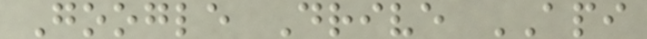Google Drive API
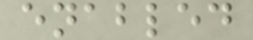enabled
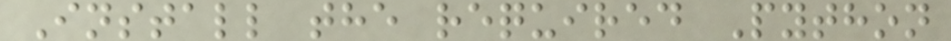Install the required Python
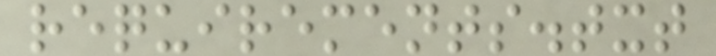requirements.txt
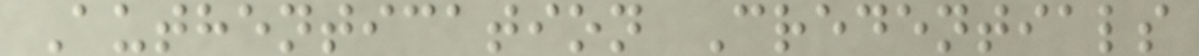Authentication Credentials
